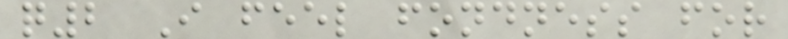q2 I feel fondness for
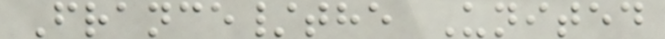France/the United
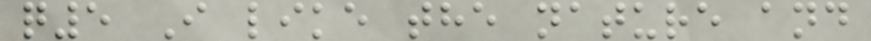q5 I like the nature and
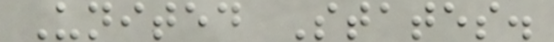United States.
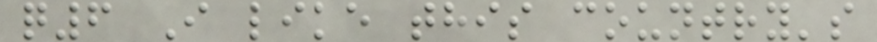q6 I like this country's
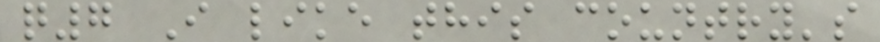q7 I like this country's
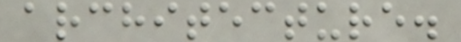architecture.
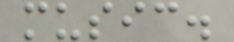music.
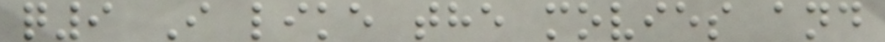q9 I like the movies and
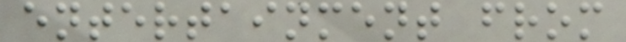entertainment from
